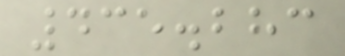435.283
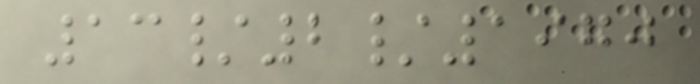13/2/1970
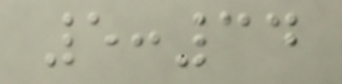5:34
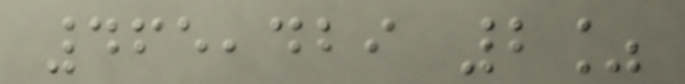465,429 2%
